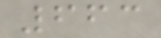663
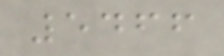5466
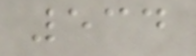534
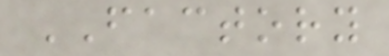FACTORY
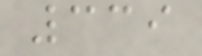339
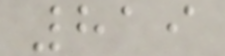819
